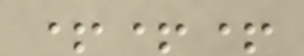+++
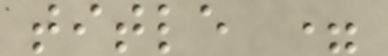title =
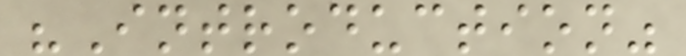"Introduction"
